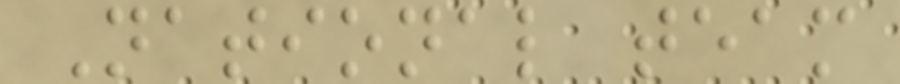National team
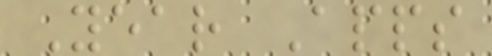Year Apps
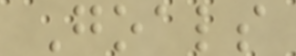Goals
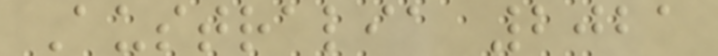Australia 2021
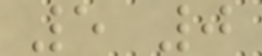5 0
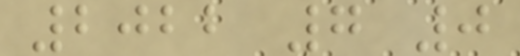2022 7 0
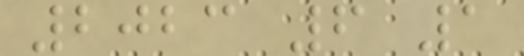2023 6 1
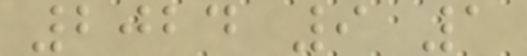2024 9 1
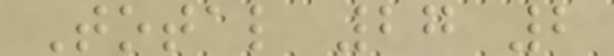Total 27 2
